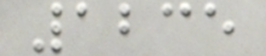1235
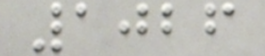1026
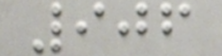906
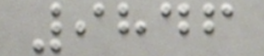9846
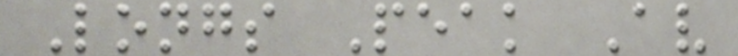Longs Peak Av
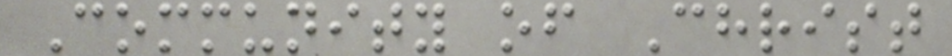Community of Christ
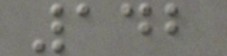142
